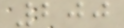200
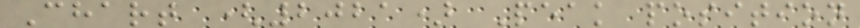Chart (2021) Peak position
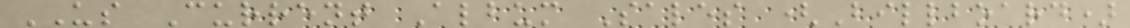US Current Album Sales (Billboard)
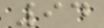94
